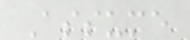Assume
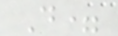D=
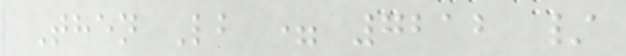Then Lb = 7212 /
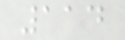114
